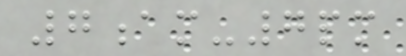7am-7pm
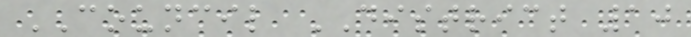COUNCIL DISTRICT 10
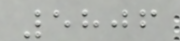5806
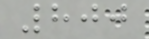800
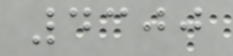4300
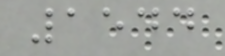1544
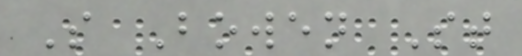S Bowen St
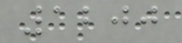1200
